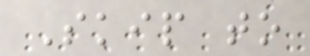Skip to
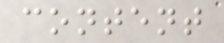content
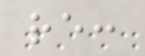re:
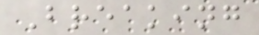Breaking
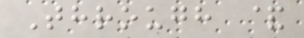Through &
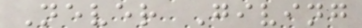Never Giving
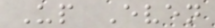Up Even
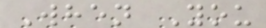When You
